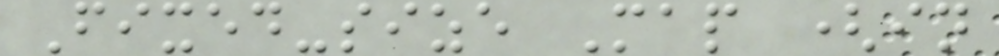Fixed-size Map (in
